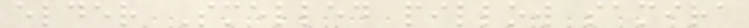elder Smelled pillow samira
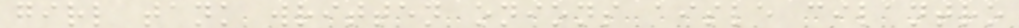girl tank written onions aisle cilantro
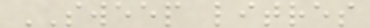SWEEP litres
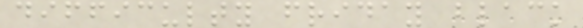difficulty friday black
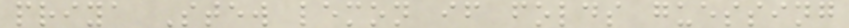priya Stew lemon if folds guessing
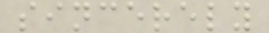sincerely
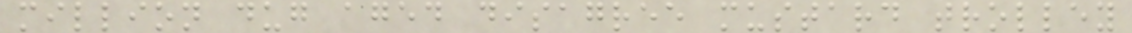million dug aged disagree mustard trolley
